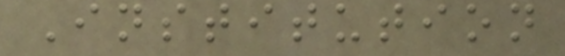Institution
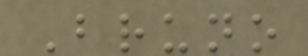Bruno
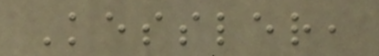Kessler,
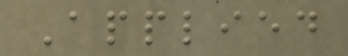Applied
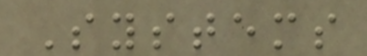Systems
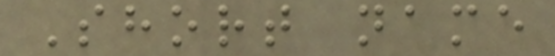Short name
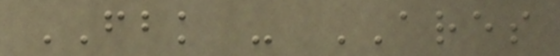FBK - ARES
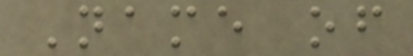Name of
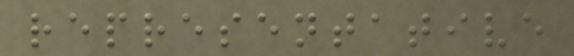representative
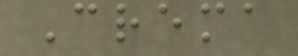Crema
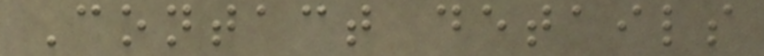Contact details
